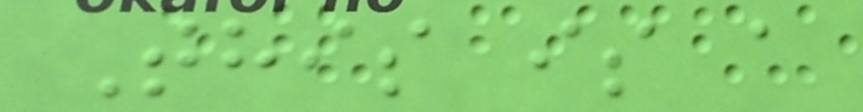This is a
